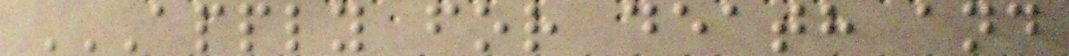APPLY FOR DEATH AND
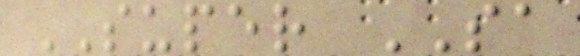SUPER SA
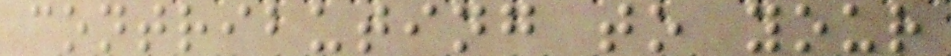contributing to your
